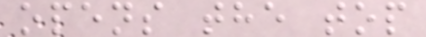opens the top
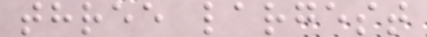three largest
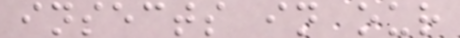insects in our
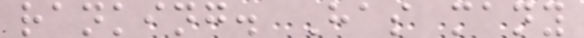ranking. Has many
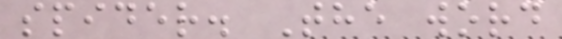spider. The word
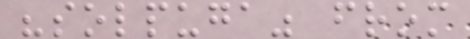"solpuga" from
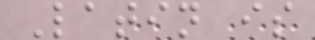Latin is
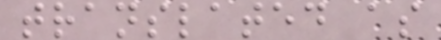translated as
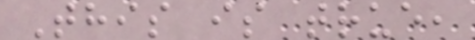This is true,
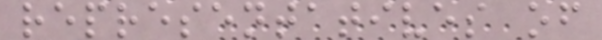representatives of
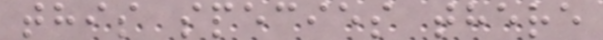this species there
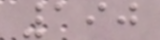190
